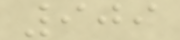909
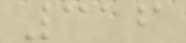316
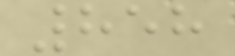858
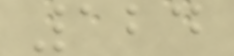124
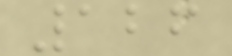126
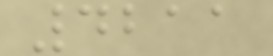4211
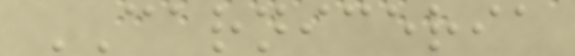CARNICERIA
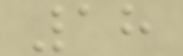18
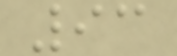93
